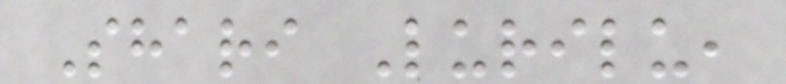Shari Lurilu,
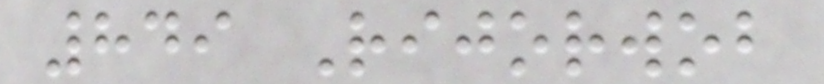849 Rijorwob
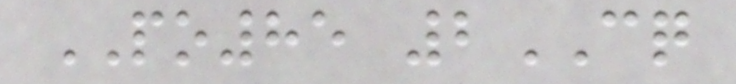PO85 2CQ
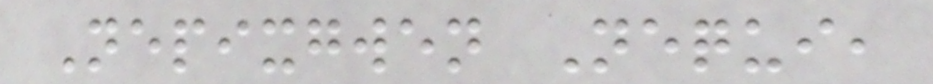Nepixgwen Nequi,
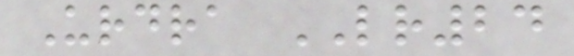Urdra LR24
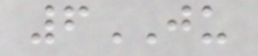6JU
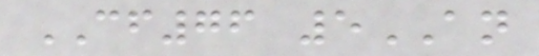CF76 5AN
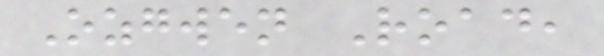Ozgwen Road,
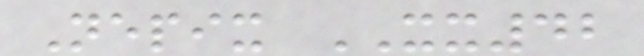Nepix XX42
